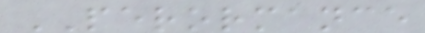PERORMANCE
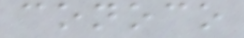conoco
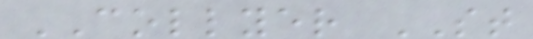COLLYER ST
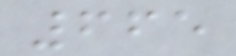665
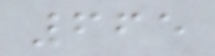665
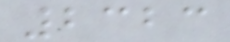2323
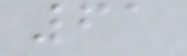61
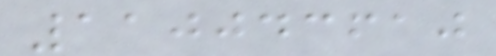110043610
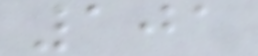101
